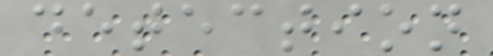detection
